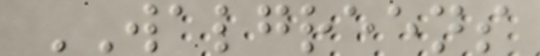WALGREENS
